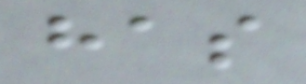has
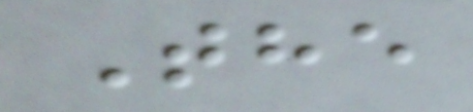The
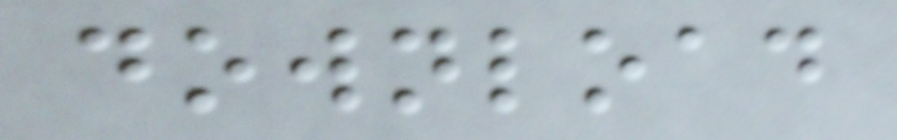download
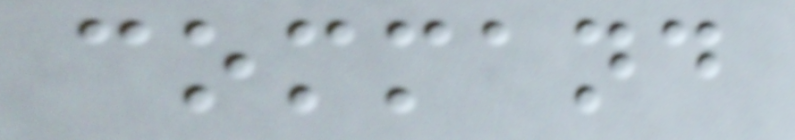command
